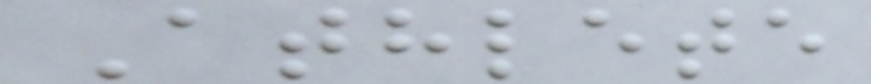Athlete
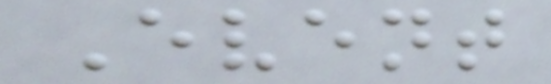Event
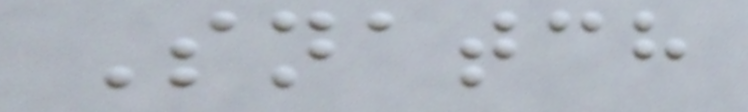Snatch
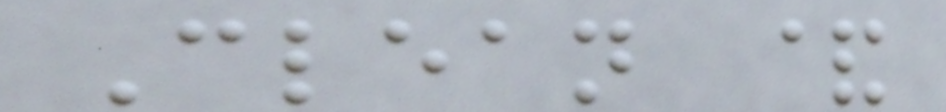Clean &
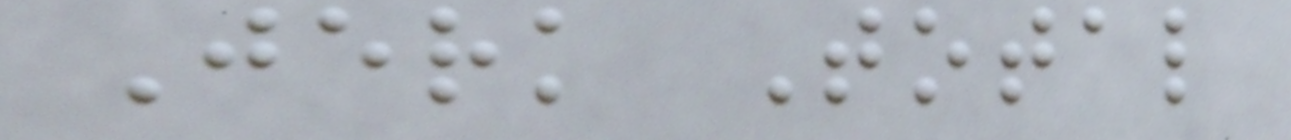Jerk Total
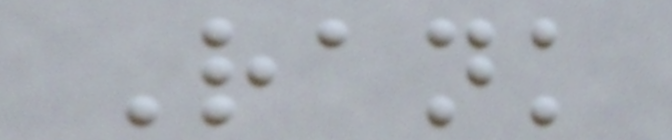Rank
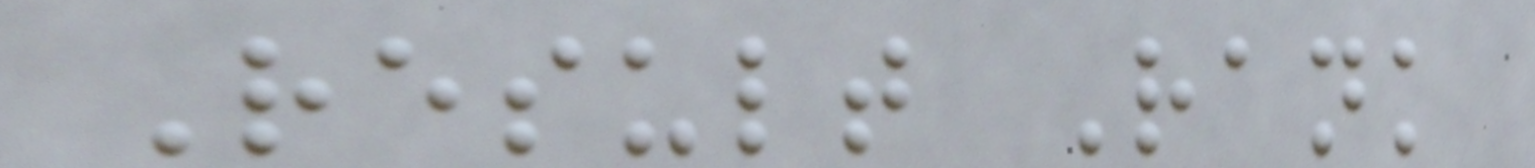Result Rank
